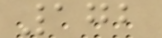172
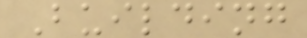Building
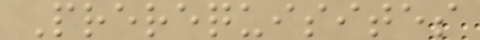Prerequisites
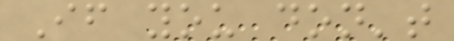If you don't
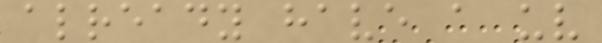already have a uv
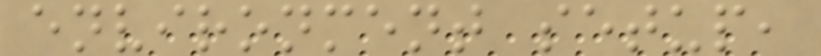environment setup,
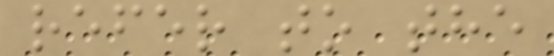refer to the
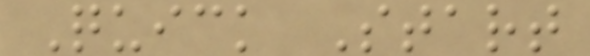Quick Start
